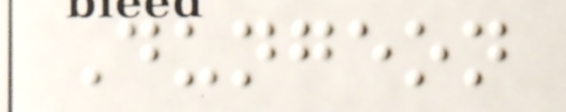Dungeon
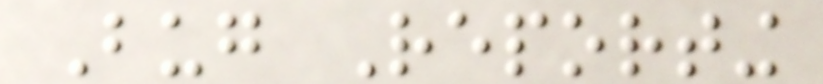Bug Reporting
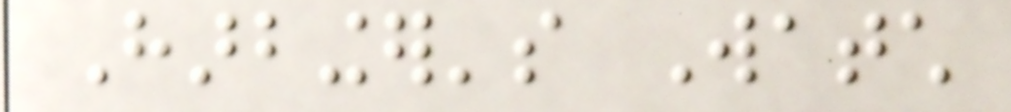Harbinger's Watch
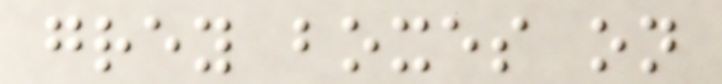grey boxes on
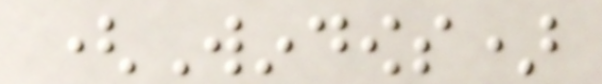(Windows)
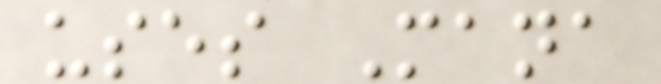uses Mana
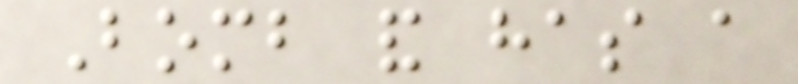Bomb and has a
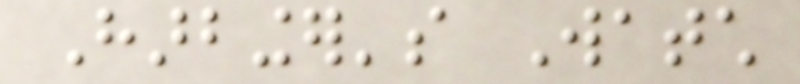Harbinger's Watch
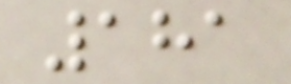181
